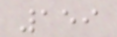159
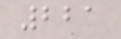221
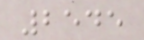2545
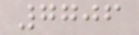7706
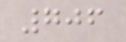706
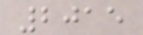2015
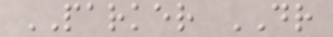PARKER DR
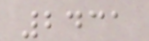2431
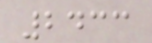2433
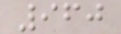960
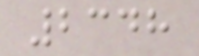2348
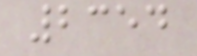2354
